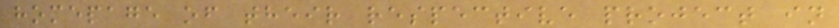homepage of their respective project in
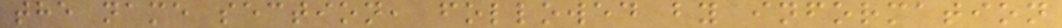the name section, followed by information
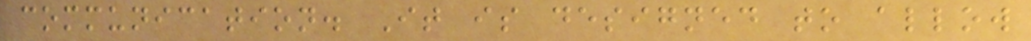communication. It is designed to allow
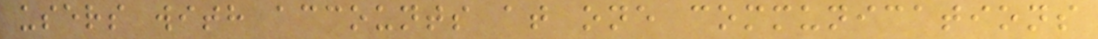users with accounts at one communications
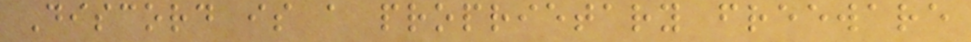Discord is a proprietary freeware
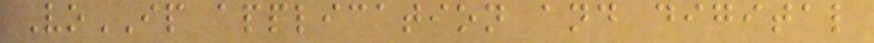VoIP application and digital
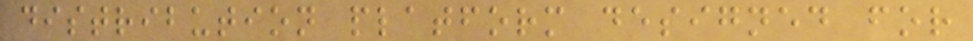distribution platform designed for
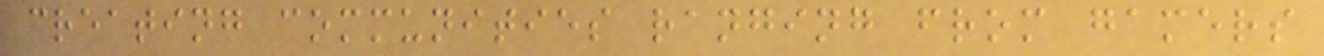creating communities ranging from gamers
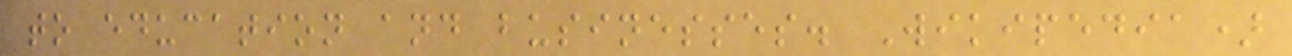to education and businesses. Wikipedia)
